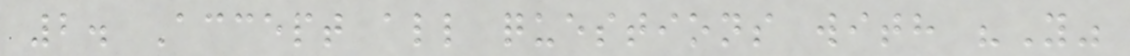2. Accept all questions with "Y"
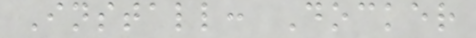Install: Docker
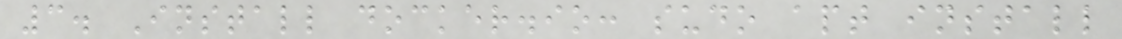3. Install docker.io: sudo apt install
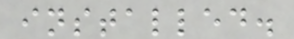installed.
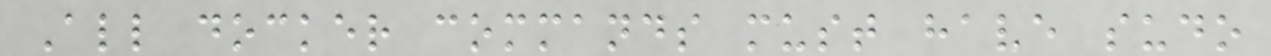All docker commands must have sudo
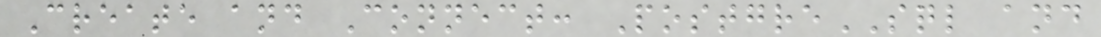Create and Connect: PostgreSQL and
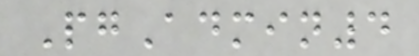PgAdmin4
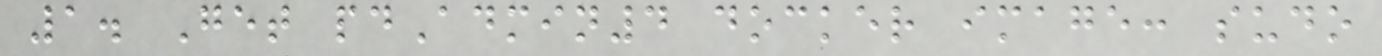1. Get pdAdmin4 docker image: sudo
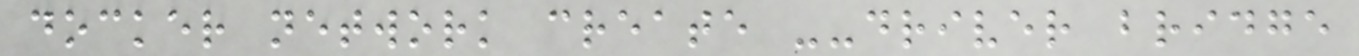docker network create --driver bridge
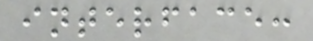interface:
